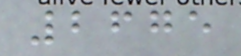2675
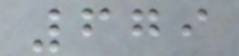679
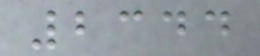2344
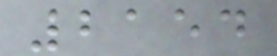2154
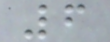6
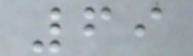69
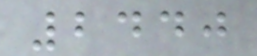2440
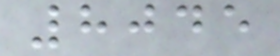8045
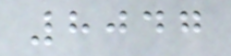8047
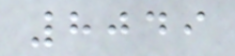8049
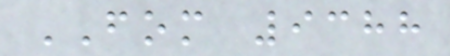FOM 9388
